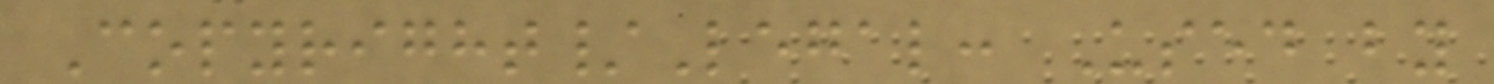Copyright/Legal: Used by
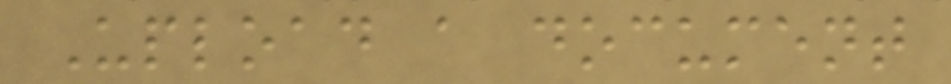Upload a document
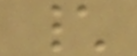\
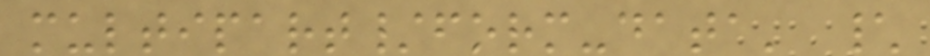multipart/form-data' \
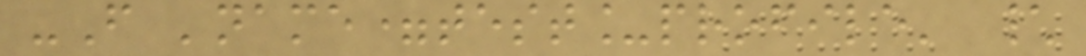-F 'name=test_profile' \
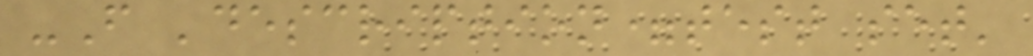-F 'description=test set'
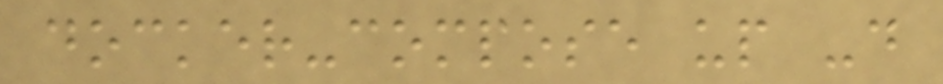docker-compose up -d
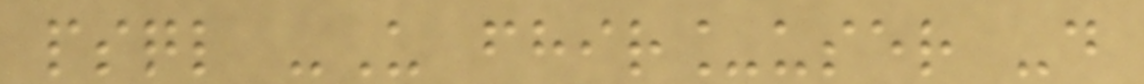psql -U fhir_user -d
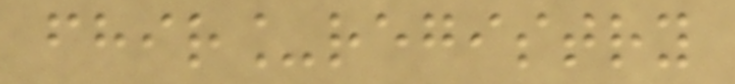fhir_registry
